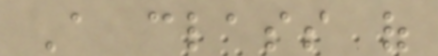A class of
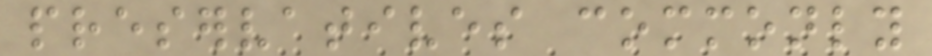preservatives commonly
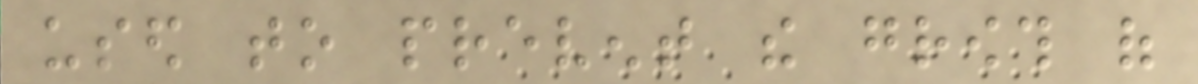used to prevent the growth of
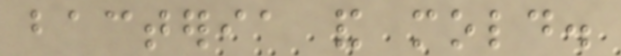bacteria and mold.
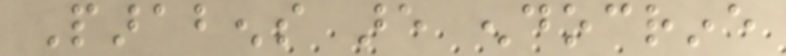Parabens are endocrine
